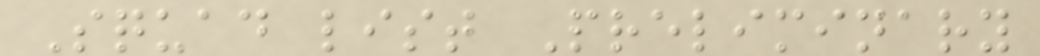Squad list Preliminary
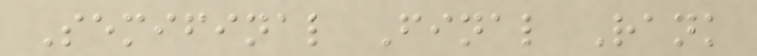Semifinal Final Rank
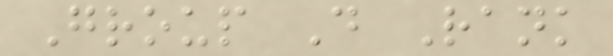Group D Rank
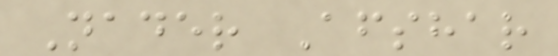Nader Afshar
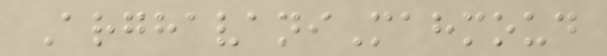ArghavaniMahmoud
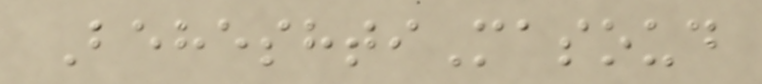BeheshtiMasoud
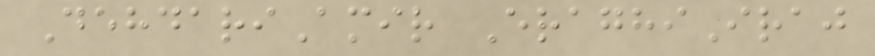DehdariAmir EraghiIraj
